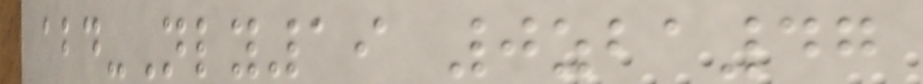abd-Nly19 0zba47
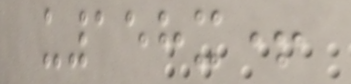u158x+
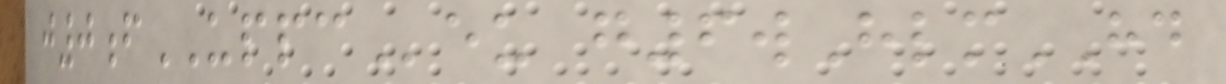j0fUPPCeu g6wHlmHD
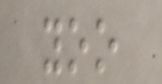yoo
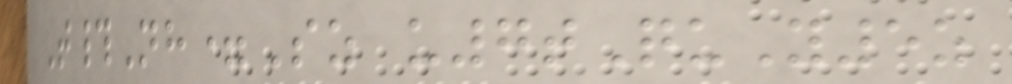T#Nh=Sz u7tQuY5z
